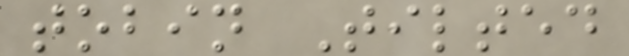tobin Tilted
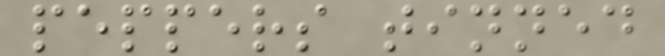peppers tinned
